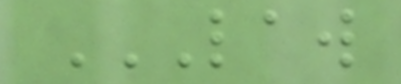LAW
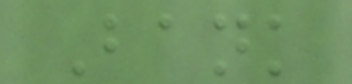Bank
